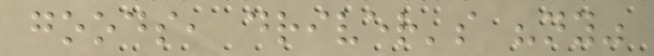goods, driver's "ny"
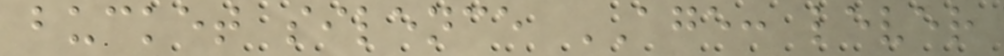bucket silence AGE: lever
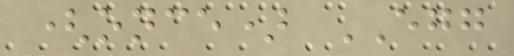(once) EGG
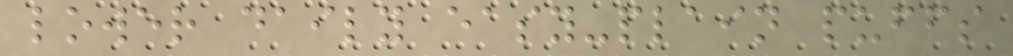lower daily easy-plain puffs
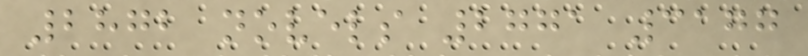2872 novels 2771 3177
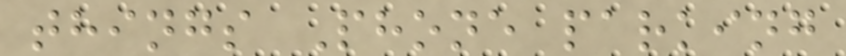things Phone parking
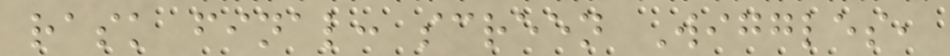rask final: screen Wiggles,
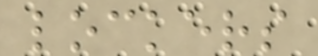lockers
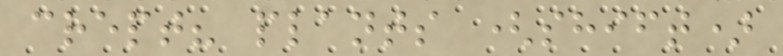crept? plants (shift)
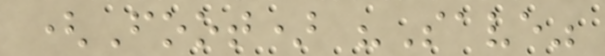(Foot) "Save"
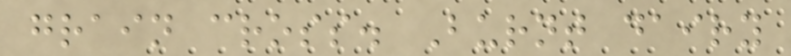grain cross. Burnt dairy
